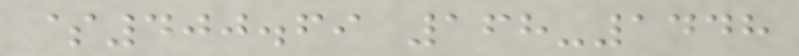$400.69 168-1448
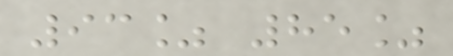93% 85%
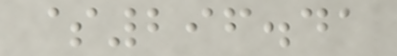$296.41
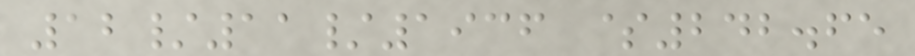12/11/1936 $242.65
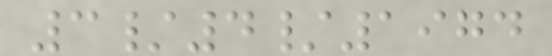3/4/1974
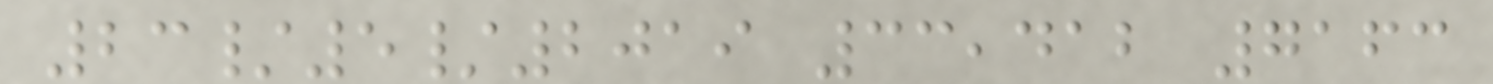23/5/2019 33,412 7163
